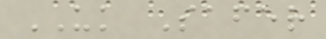UK Safer
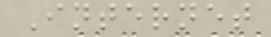Internet
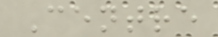Centre
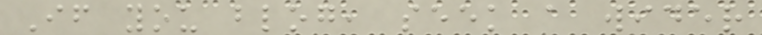If you blog, seek a wider
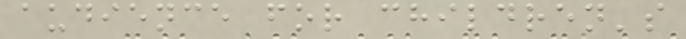audience for children's
